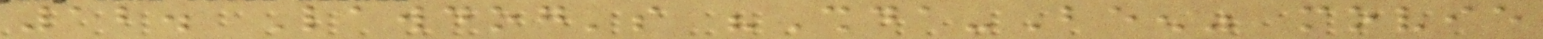12. Lawdog's "Shoulda-Been" movie
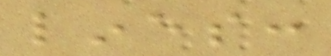lines:
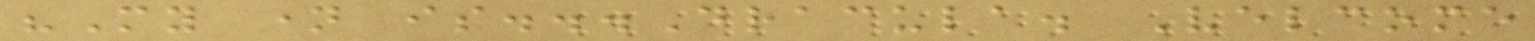"My name is...Dracula. Velcome
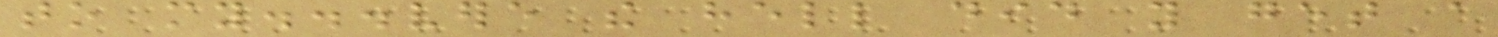to my...vere the hell did you get a
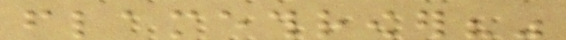flamethrower?"
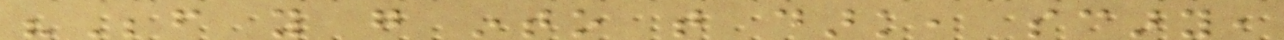"Before you go into that dark, scary,
